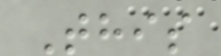This
